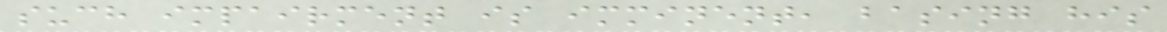such impairment is imminent, basing his
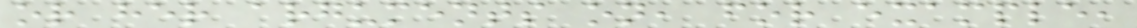or her arguments on, for example,
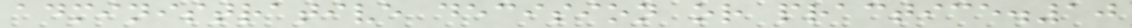administrative decision or practice.10
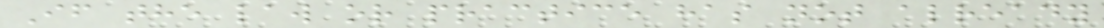If the law or practice has not already
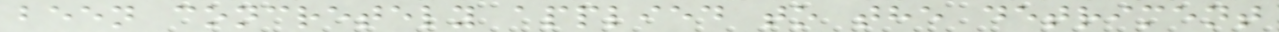been concretely applied to the detriment
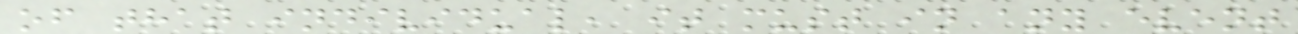of that individual, it must in any event
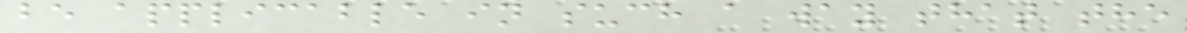be applicable in such a way that the
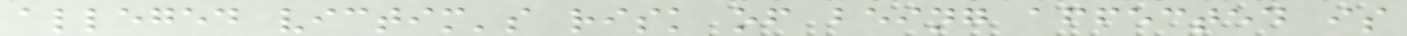alleged victim's risk of being affected is
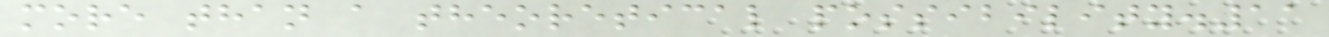more than a theoretical possibility.11
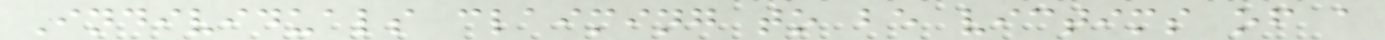Individuals claiming to be victims of a
